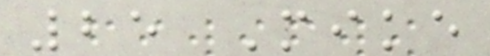25 Mike
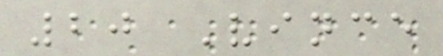20 Vince
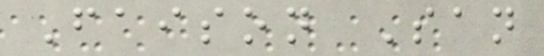Faison San
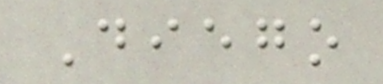Diego
